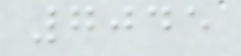7045
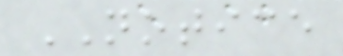NOTICE
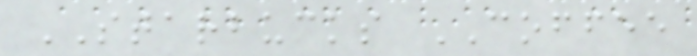STARBUCKS COFFEE
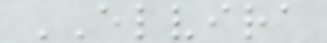ELVIRA
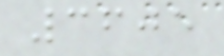3605
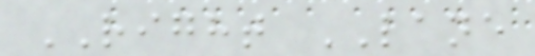RIGHT LANE
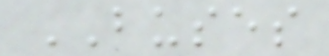BUSES
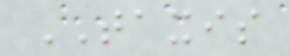TAXIS
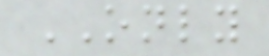ONLY
